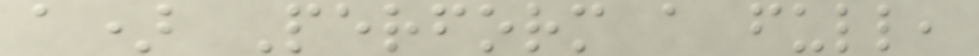a) Perform a full,
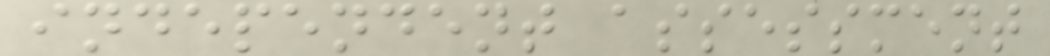independent assessment
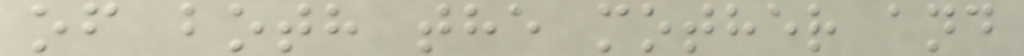of both the mother and
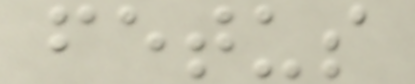fetus
